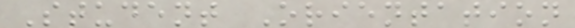Student Orientation
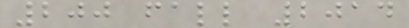200 fall 2014
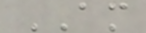AM
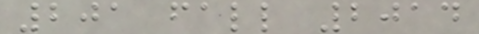201 fall 2014
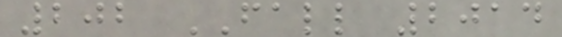202 FALL 2014
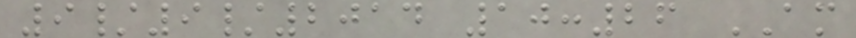9/9/2014 10:26 AM
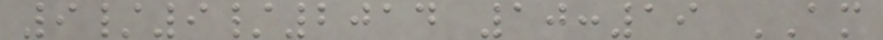9/9/2014 10:19 AM
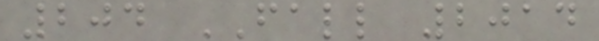204 FALL 2014
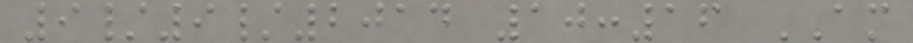9/9/2014 10:16 AM
